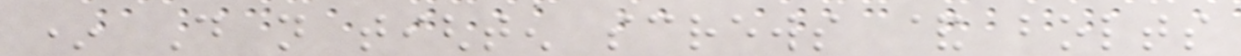* Do not tighten screws & bolts
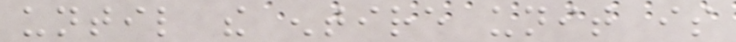until the entire unit is
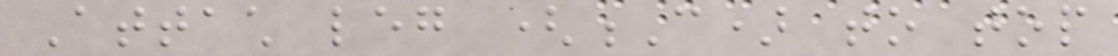Attach leg (C) to top
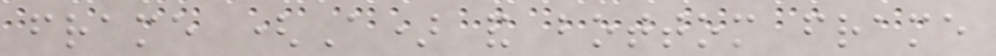frame (A) and bottom frame
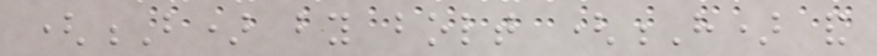(B) by bolt (H) and
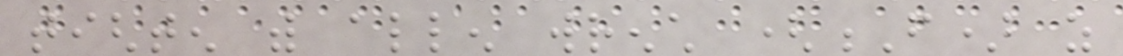tighten with allen wrench (F) as
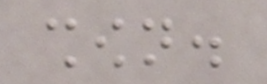shown.
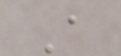A
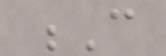C
